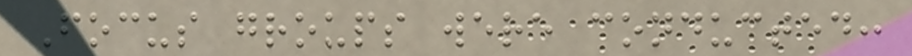Focus groups were conducted:
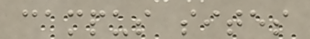campus sites
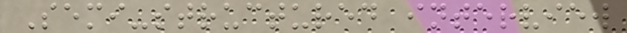Semi-structured interview
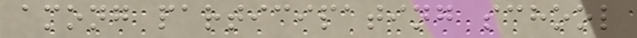among participating school
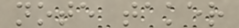note taker
